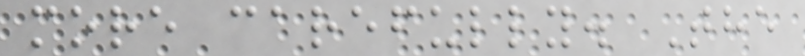more carefully. The
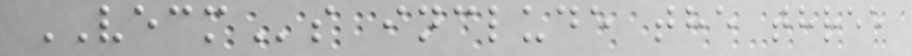VECMs include the three
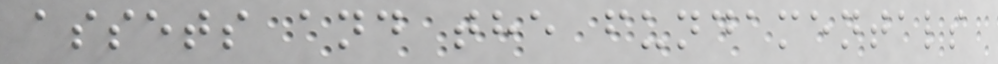assets and the fundamentals
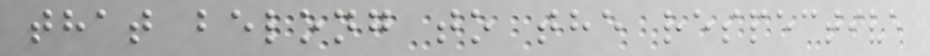that belong to the respective
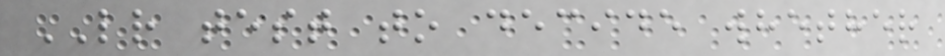LR test to decide whether
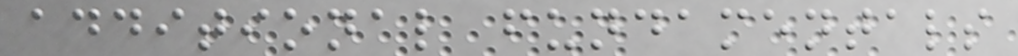additional fundamentals
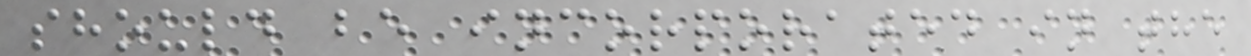should be incorporated in the
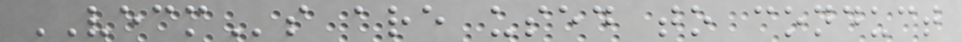VECMs are used to conduct
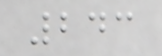243
